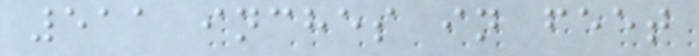511 inches in feet
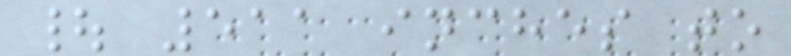| 511 inches to
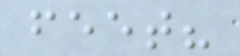feet?
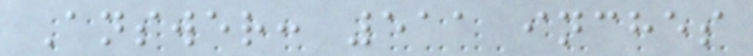Answer: 511 inches
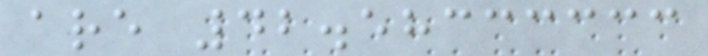are 42.58333333
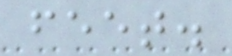feet.
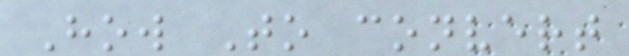How To convert
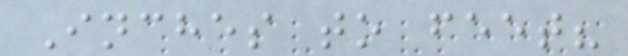Inches to feet?
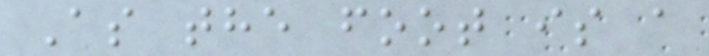As the foot is a
